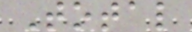Total
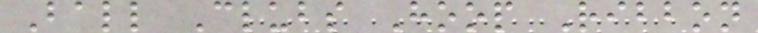Ball Clubs Hoop Ribbon
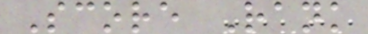Score Rank
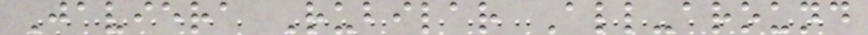Javiera Rubilar All-around
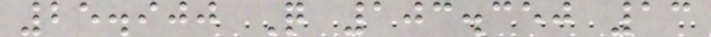25.900 Q 103.350 13
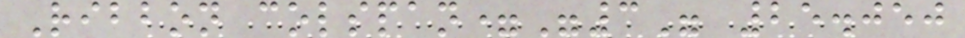Ribbon colspan="3" 25.050
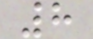8
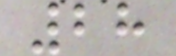28
